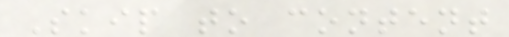Skip to content
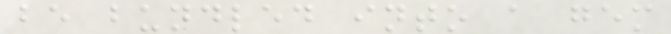be bundled into a gem
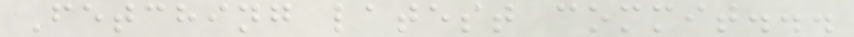Fetching latest commit...
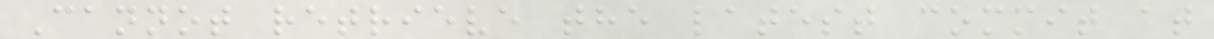Cannot retrieve the latest commit at
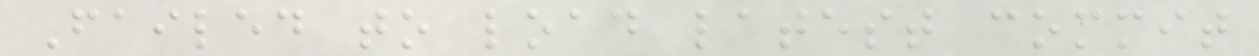Failed to load latest commit
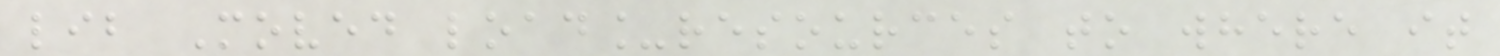lib Moved load_resources to where it
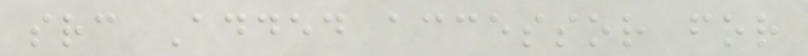src Added accessor for
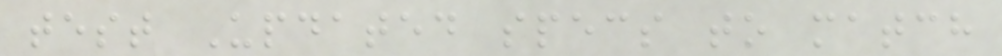test Updated specs to match
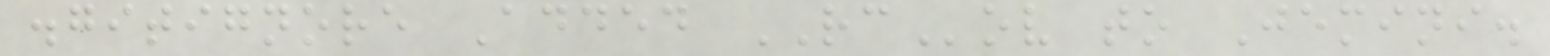.gitignore Added RCov to Jemini.
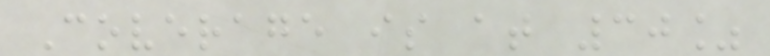Coverage is at 30%
